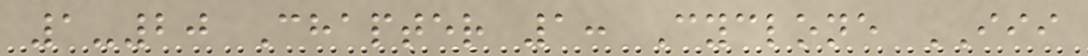1-20 Chapter 1: Cyclone III
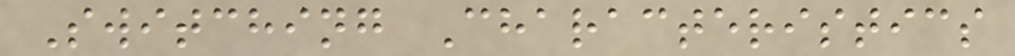Switching Characteristics
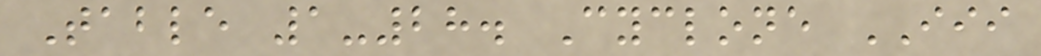Table 1-28. Cyclone III
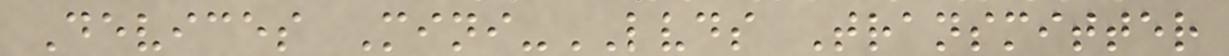Devices Mini-LVDS Transmitter
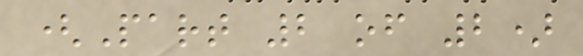(Part 2 of 2)
